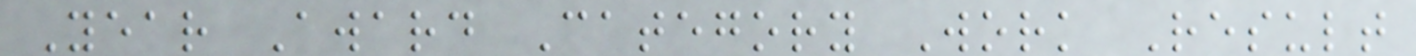Year Award Category Work Result
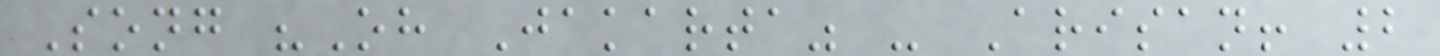Song "Oh Jakarta" - Arisan! 2
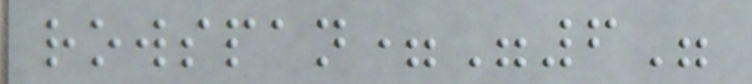rowspan="6"
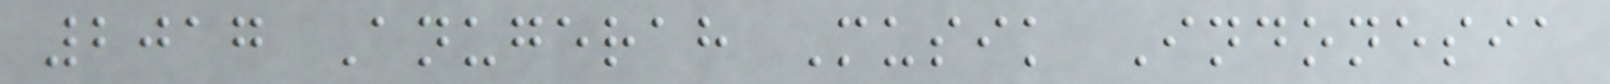2017 Anugerah Musik Indonesia
